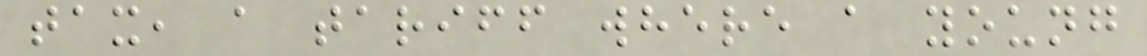tax, a tariff where a young
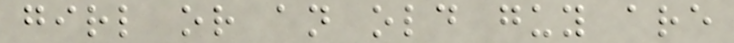girl or an old guy are
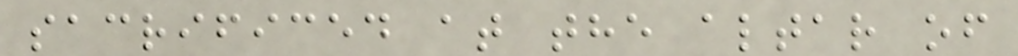sacrificed at the altar of
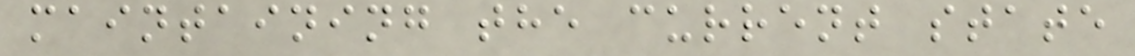maintaining the current state
